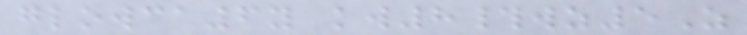glowca6y kw8#wz5Z
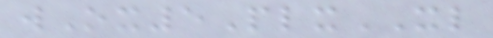wOx5PlxXL
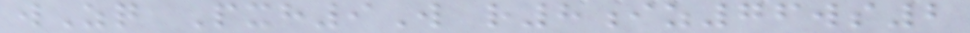wZq Pxh9W r8iz76ws2
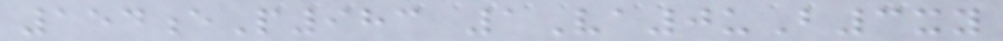154eP983 1Va0uB3xy
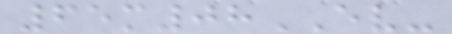65m08EV-
